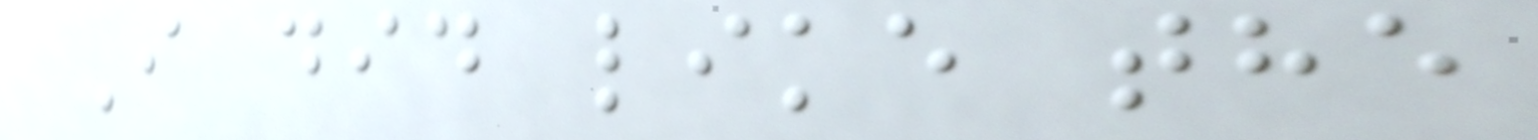I did like the
